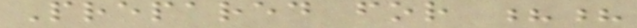Prepared for ??
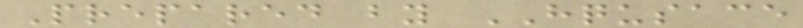Prepared by HQUSACE
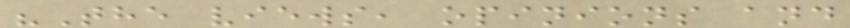"The views, opinions and
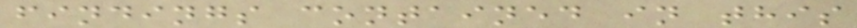findings contained in this
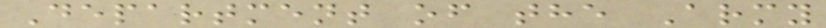Department of the Army
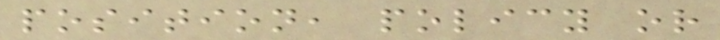position, policy or
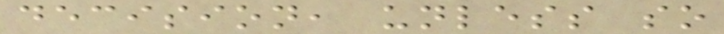decision, unless so
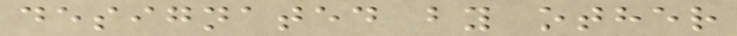designated by other
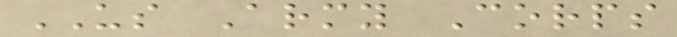US Army Corps
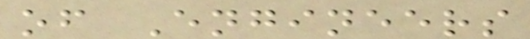of Engineers
